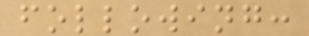following:
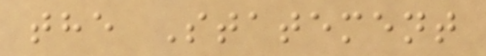the Statement
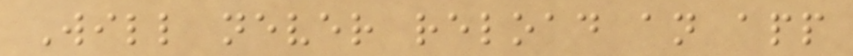Will never reload an app
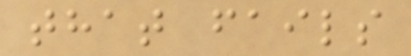that fails
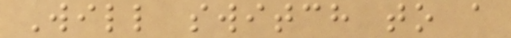Will switch to a
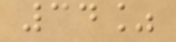34%
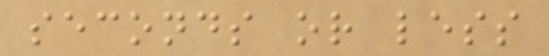seconds or less
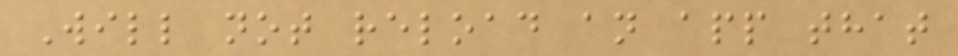Will not reload an app that
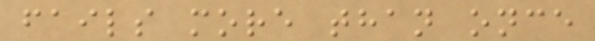fails more than once
